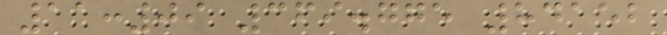11:09 369.775 84152
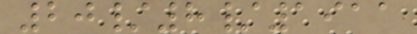20/8/1911
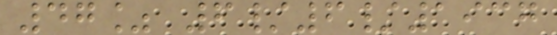47% 6/6/1937
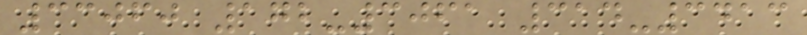33060 172-3061 314-3413
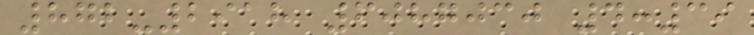872-2918 6087030 4:39
